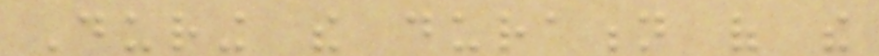During the duration of the
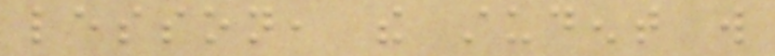lesson, the student will
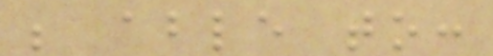be able to:
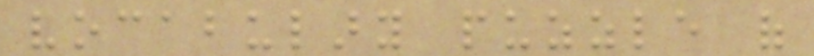vocabulary puzzle of
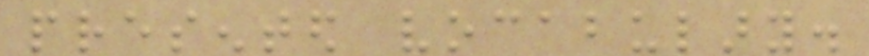presented vocabulary.
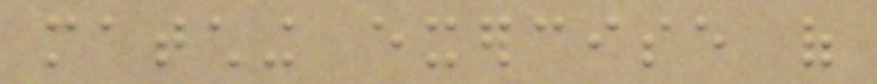matching exercise of
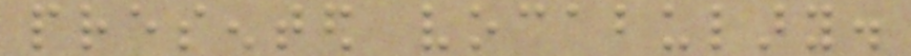presented vocabulary.
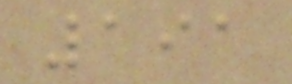191
